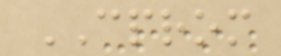CPROM
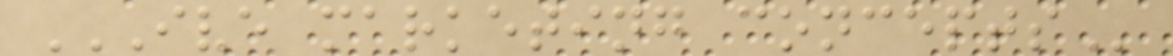IVE MARKETING CONCEPTS
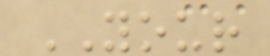YOUR
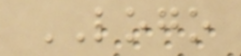LOGO
